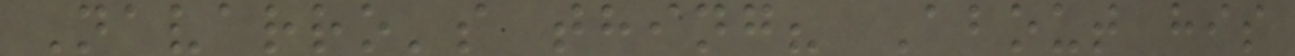Navarro's thing? About his
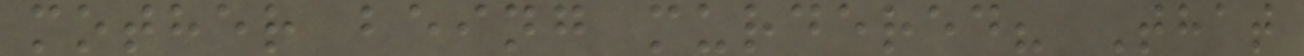mother being murdered? That
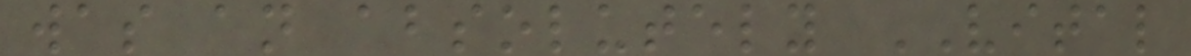was an absolutely VITAL
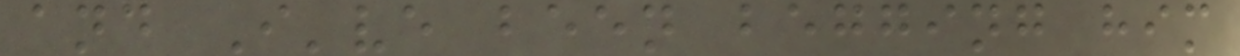and I've been begging him
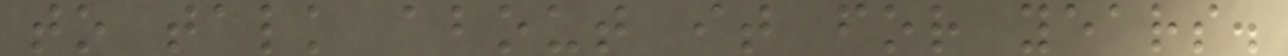to talk about it for years.
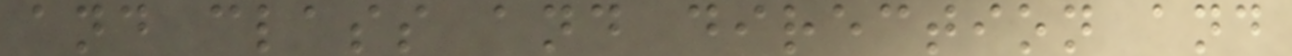and class and direction and
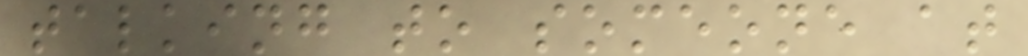talking to someone at
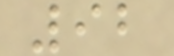92
